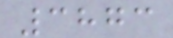3873
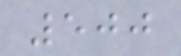500
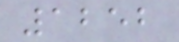1252
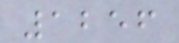1256
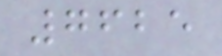7625
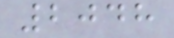2048
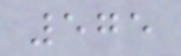575
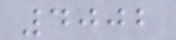4002
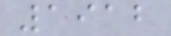1912
